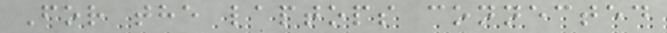For the laptops connected
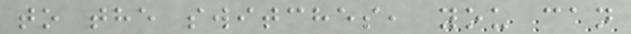to the switches, you can
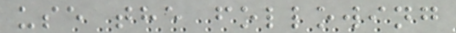use the following
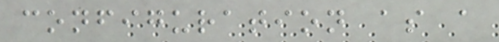configuration as a
